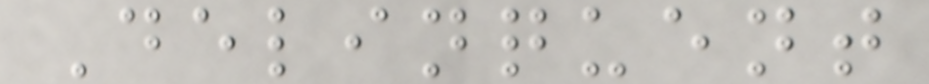Delinquent
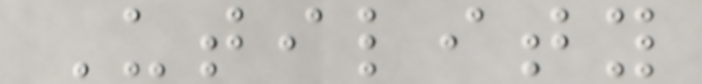Utility
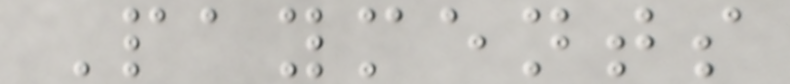Payments
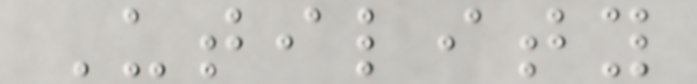Utility
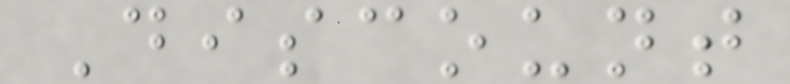Discount
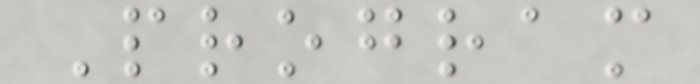Program
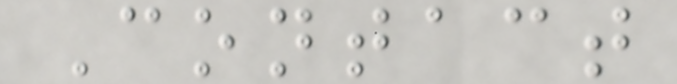Contact
